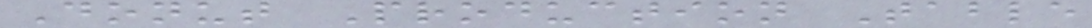Donut Production Table
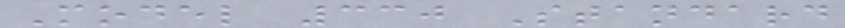Model 330 Standard
